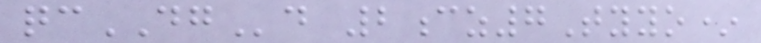qcDGd 2cz7Tyyo*
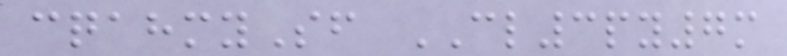cqahmySf CL3py7m
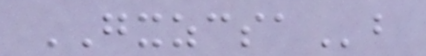GXZCSAb
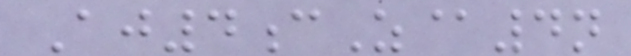Aj4cZ@4n
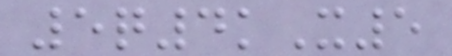5q4kX5
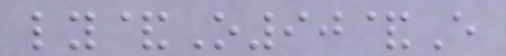ly&O90&E
